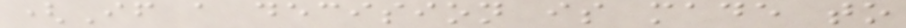(If a decision is made to
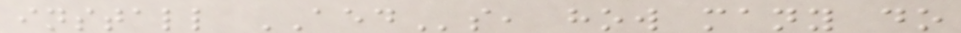install AEDs, how many do
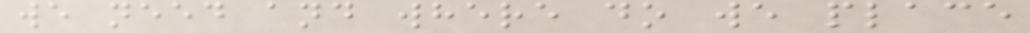we need and where do we place
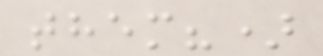them?)
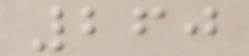260
